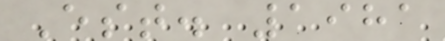Est. 1981
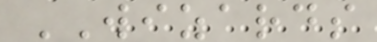WIZARDS
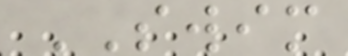SWIM
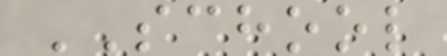SCHOOL
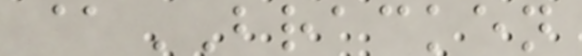@BRACKEN
